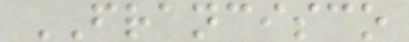FRANCISCO
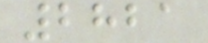2821
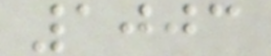1003
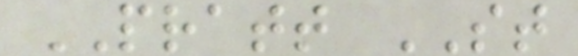PRATT ST
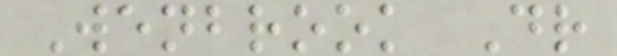Wenbrook Dr
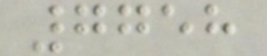7758
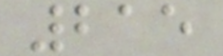215
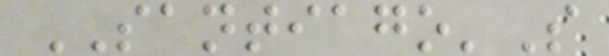SANTIAGO'S
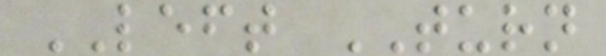LEFT TURN
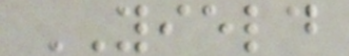YIELD
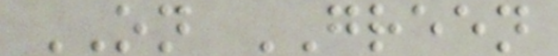ON GREEN
